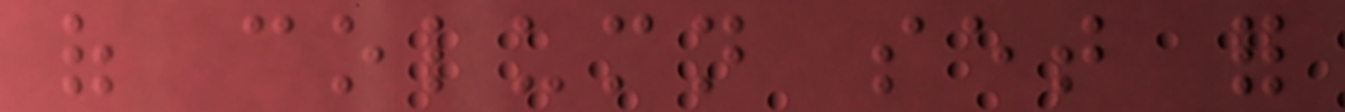of column set for
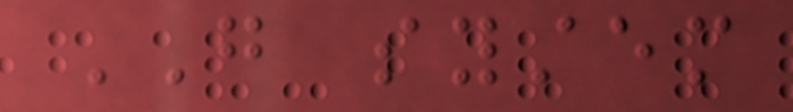GO system
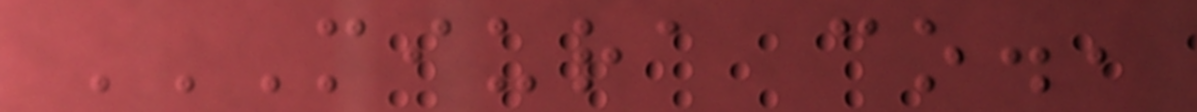MIURA CO.,
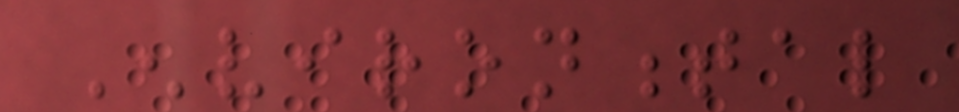Environmental
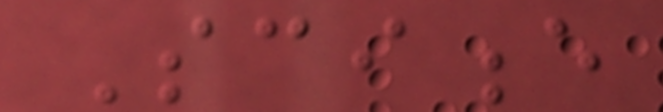Science
